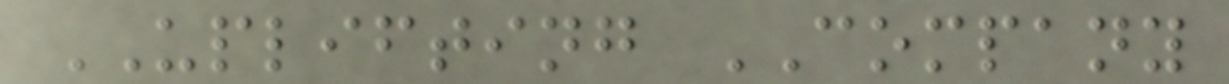UPLIFTING COMPANY
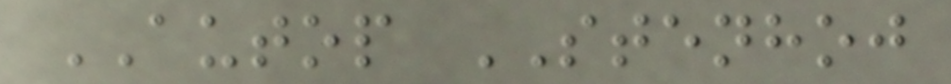AUTOP STENHOJ
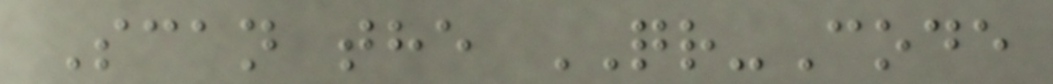Scan the QR-Code
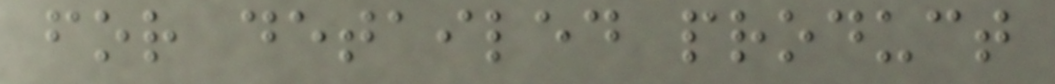for detailed product
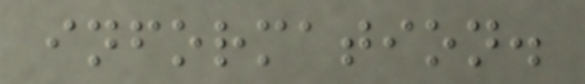information.
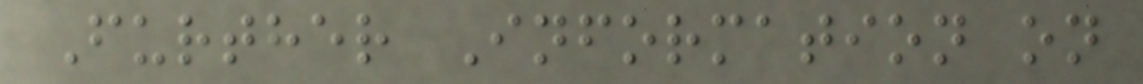Further Information on
